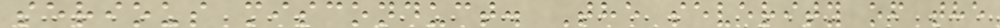serious misconduct. The severity of the
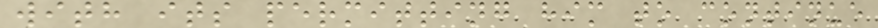with its permitting him to continue
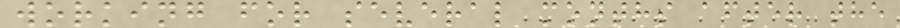working for several months after the
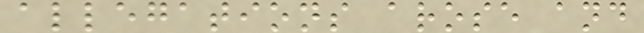allegations arose and
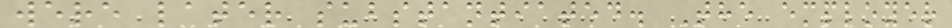were later substantiated. The employer
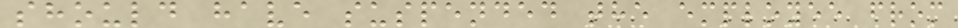should have suspended the employee from
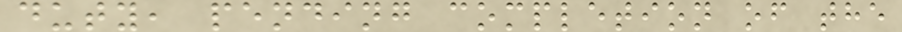duty, pending completion of the
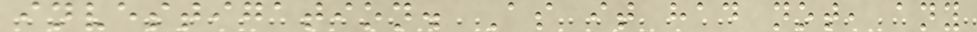investigation. As it had not, any
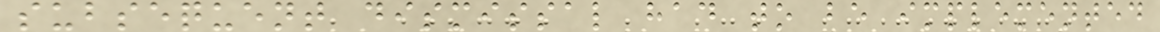subsequent dismissal had to be implemented
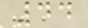44
